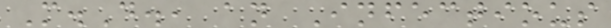M.D., an Infectious
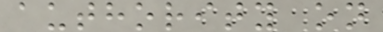authority on
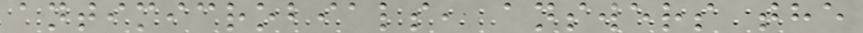antimicrobials, answers the
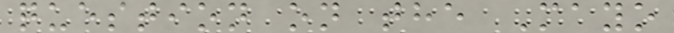question on the Mayo
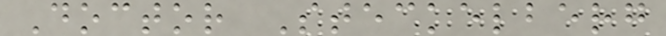Doctor Steckelberg
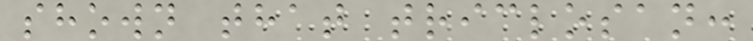shown that triclosan:
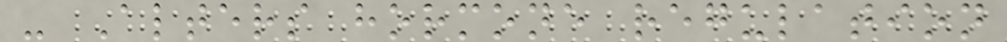- Alters hormone regulation
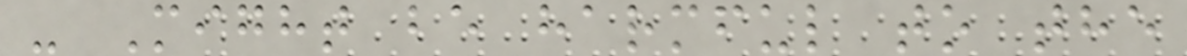- Might be harmful to the
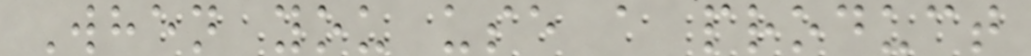When you use a product
